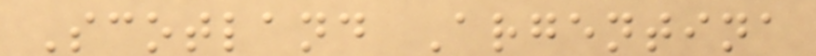Scotland Argentina
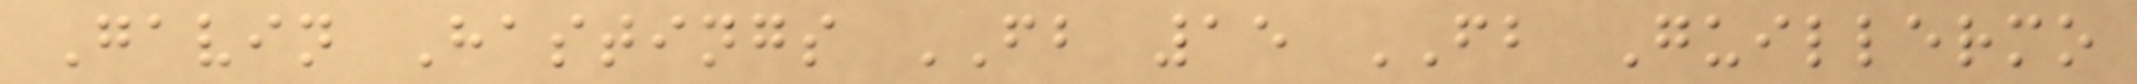Gavin Hastings FB 15 FB Guillermo
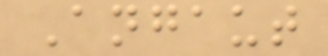Angaut
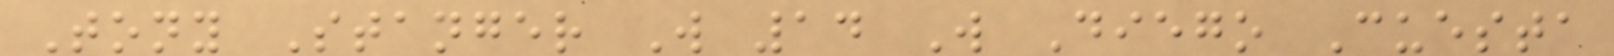Tony Stanger W 14 W Diego Cuesta
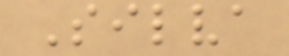Silva
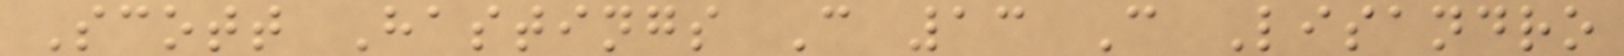Scott Hastings C 13 C Lisandro
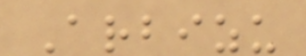Arbizu
